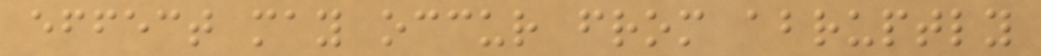effect may occur from abruptly
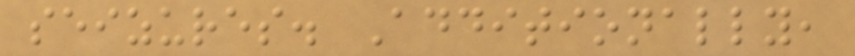seizures. Additionally,
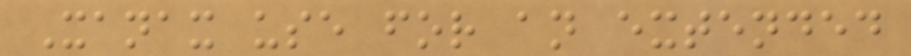Xanax use for an extended
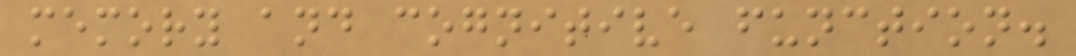memory and cognitive function.
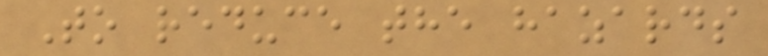To reduce the hazards
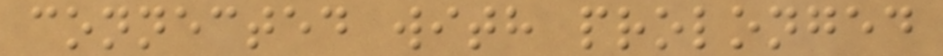connected with prolonged
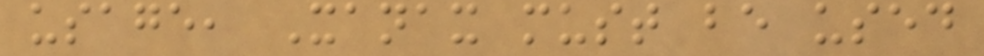usage, Xanax must be used
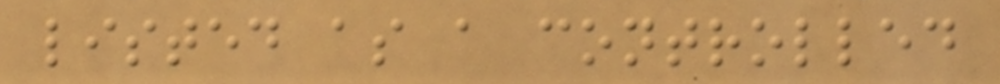listed as a controlled
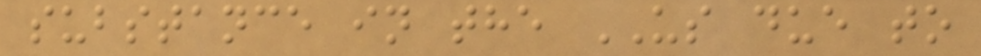substance in the US due to
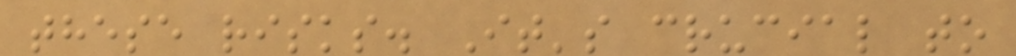these risks. It's crucial to
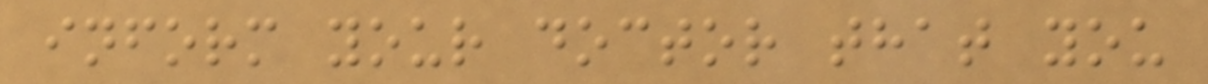inform your doctor that you
